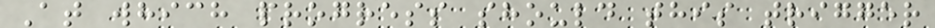At which progress should this trigger
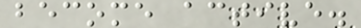become active.
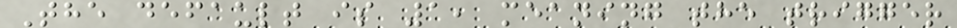The default is 1, meaning the trigger
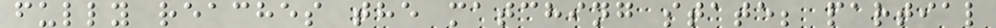fully reaches the matching state; partial
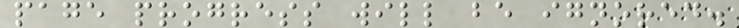page progress will be ignored.
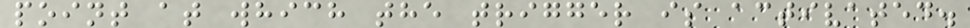point at which the trigger is activated.
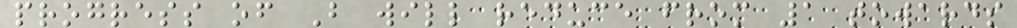progress of B will reduce from 1 towards
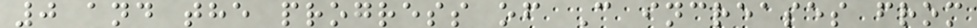0 and the progress of C increases from
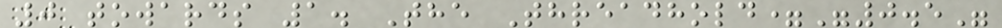0 towards 1. The Threadhold="0.5"
